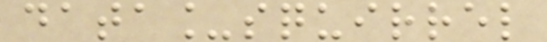data_squirrel
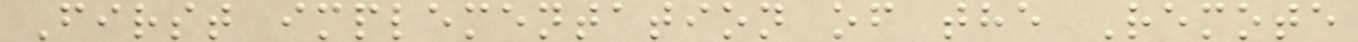First implementation of the Remote
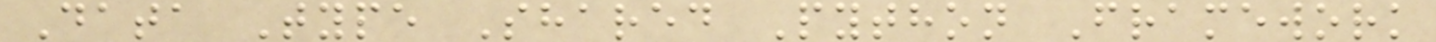Data Type Shared Python Framework
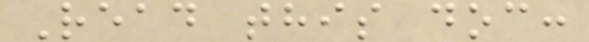Read this doc:
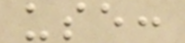use:
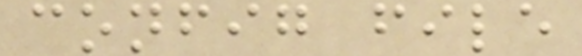config file
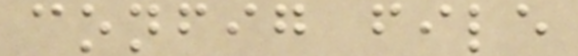config file
